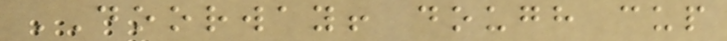DOORWAY! dough cup
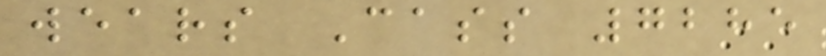wears Cass 7285
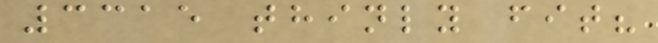3315 thinly fit?
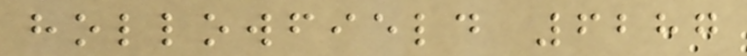hollowfield 6287
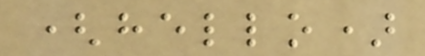(hello)
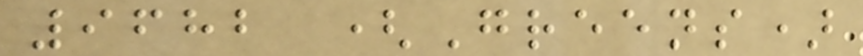9682 (Greens)
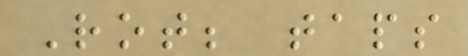Rot; taps
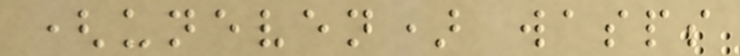(uneven) wasps
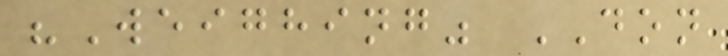"Weighing" DON
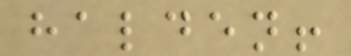halden!
